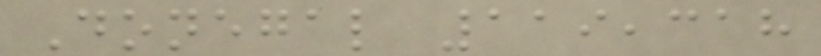Donegal 119,318
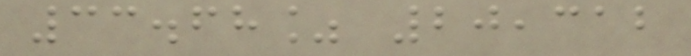33.68% 20,312
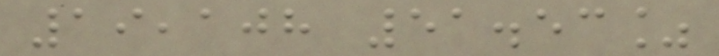19,108 51.53%
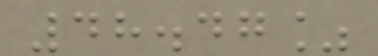48.47%
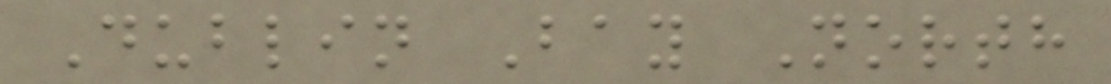Dublin Bay North
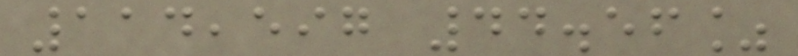114,597 44.56%
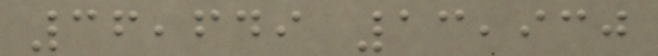36,649 13,930
